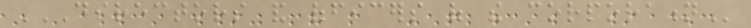DIRECTORS AND OFFICERS OF THE CORPORATION
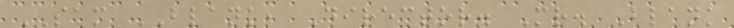SAM BLANK, Director. Mr. Blank
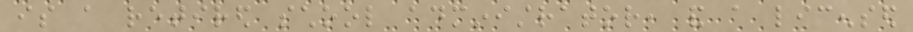is a retired school administrator, and a licensed
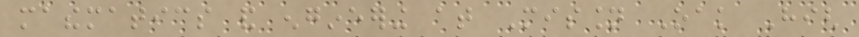mathematics and engineering at Mission Oak High
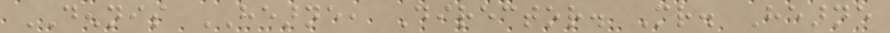DENNIS HEARNE, Director. Mr. Hearne
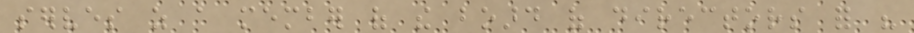serves as a member of the board of directors for his
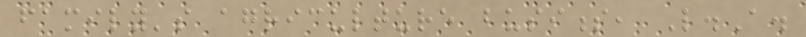family's agriculture business, L.A.
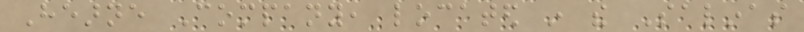Hearne Company, located in the Salinas
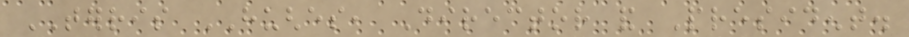TERRIS HUGHES, Director and President.
